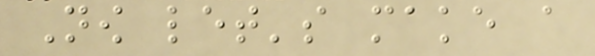Now let's make a
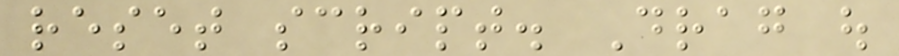reset script. Drag out
